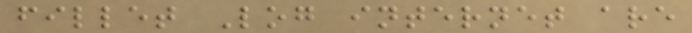fillet Log internet are
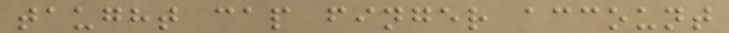taught cap finger account
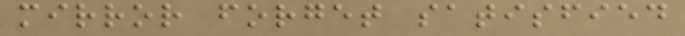mirror forget satisfied
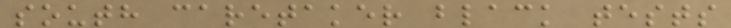south caretaker black tests
